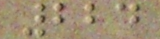224
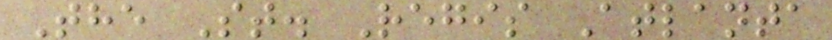The St. Regis Atlanta
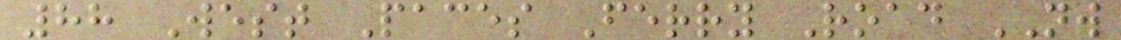88 West Paces Ferry Road NW
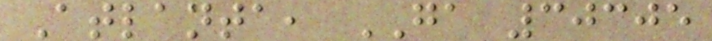Atlanta, GA 30305
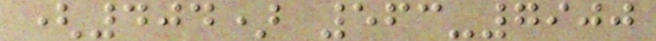(404) 563-7900
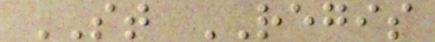ST REGIS
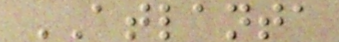ATLANTA
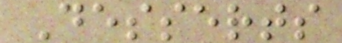Desserts
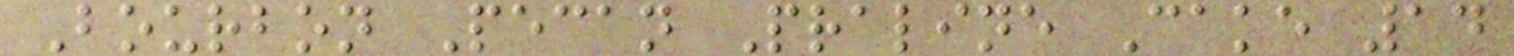Bourbon Pecan Praline Cake 14
